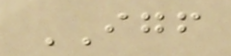IGF
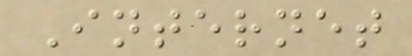Internet
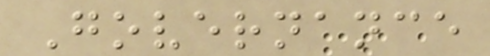Governance
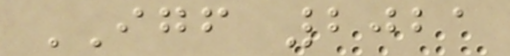IGF 2021
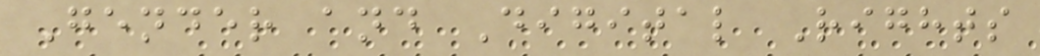Gender and Digital Rights
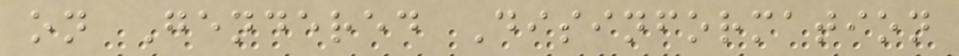on Gendered Disinformation
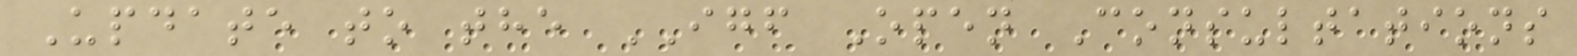Update to the IGF Open Consultations
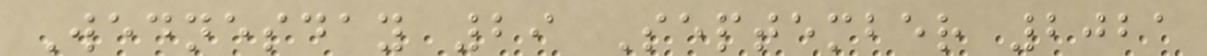Wednesday 29 September 2021
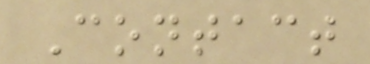Contact
